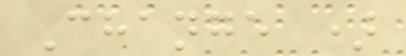Change )
